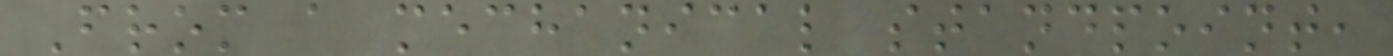From a mechanical standpoint,
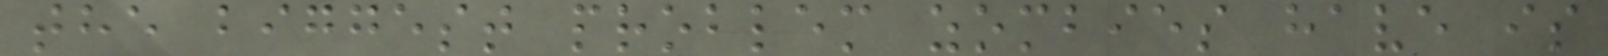the biggest problem zombies have is
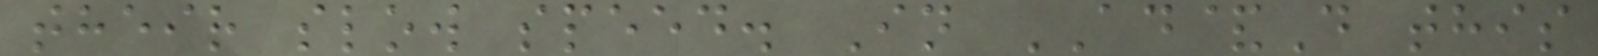their slow speed. In AD&D this
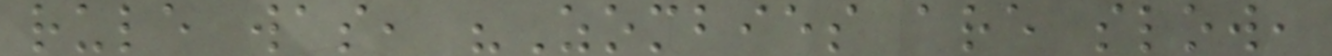rule was, "Zombies are slow,
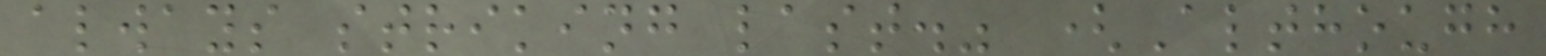always striking last." (Although
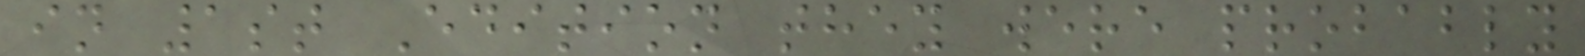in 1st Edition they were probably
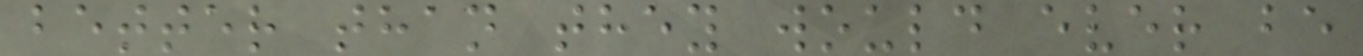better than they would ever be
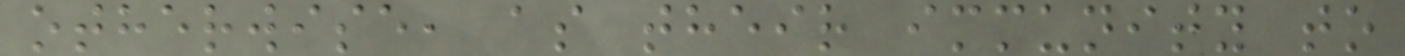otherwise, as their immunity to
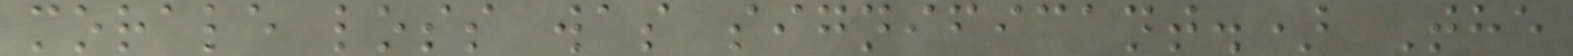morale loss was significant.) The
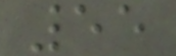55
